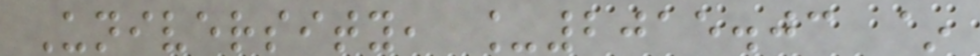University, _2015.03 ~
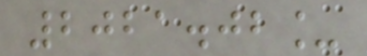2021.02_
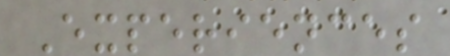Experiences
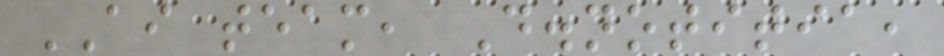AI team, D.notitia,
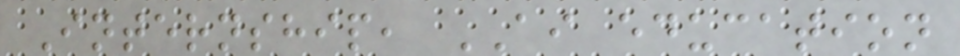Internship, AI education
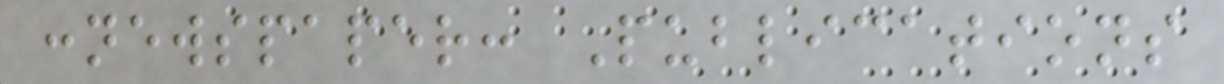:newspaper: Publications
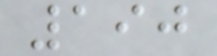190
